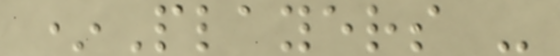*Players -
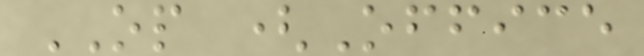OP (Office
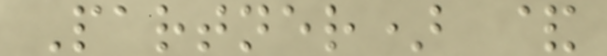Partner) &
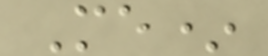Me*
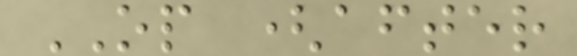OP (after
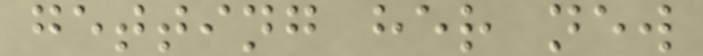getting her new
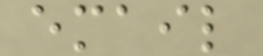email
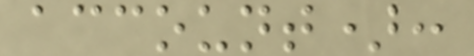account):
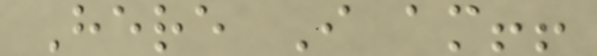Here I am!!
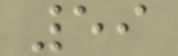59
